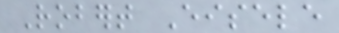Robert Eisele
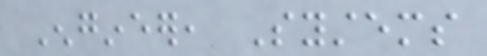Engineer, Systems
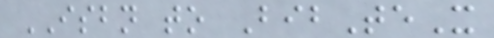ISBN to BibTeX
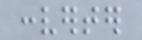converter
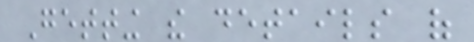Getting the details of
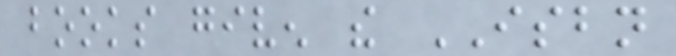books given the ISBN
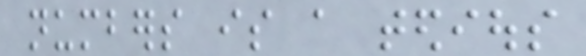numbers is a tedious
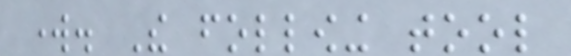work. The following tool
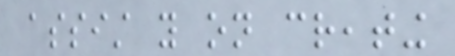assist you on creating
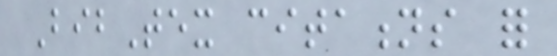BibTex citations for
